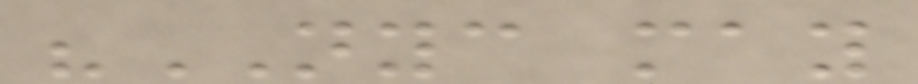"NYC may
